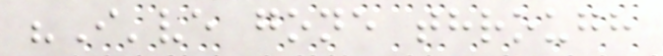"I've gone through
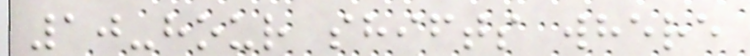10-hour shifts where
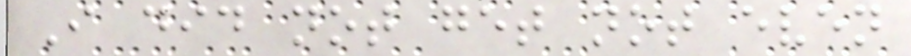I did not get not even
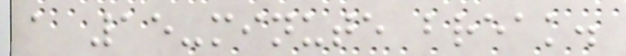a 15-minute break.
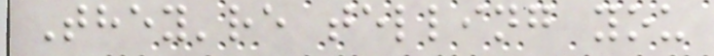They're telling you
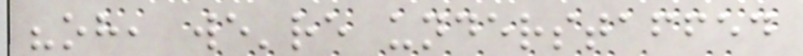"oh, we're understaffed
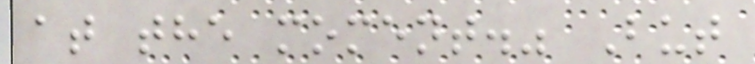at the moment." But
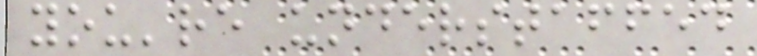you're understaffed
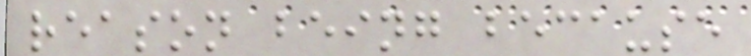reason being because
